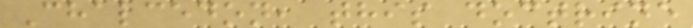Chalcedon, this doctrine
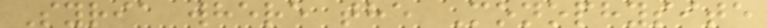Syria where the Monophysite
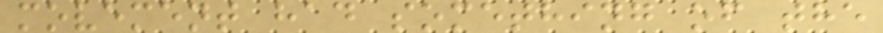movement had something of the
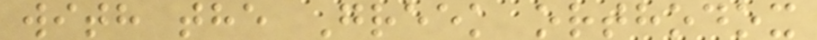with the Greek orthodox
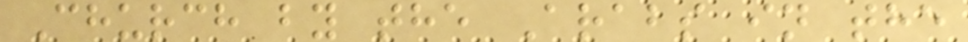Church by the Arabs in the
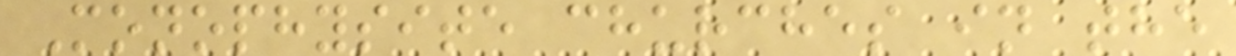Monophysite churches in the
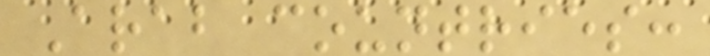Arab countries:
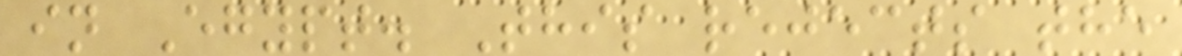in Egypt. This rejects the
